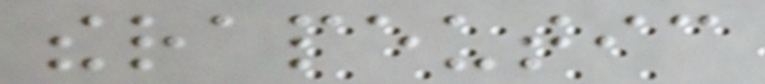therapeutic
